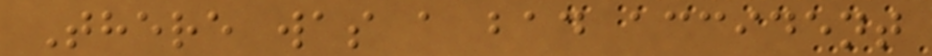There was a bad accident
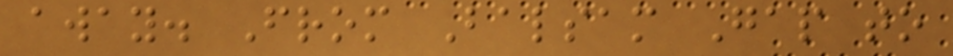away. From Balsam Gap to
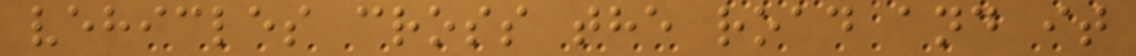vehicles cross the road and it
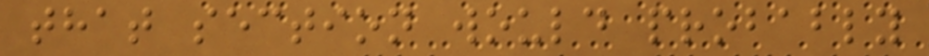that section would probably
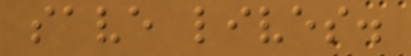save lives.
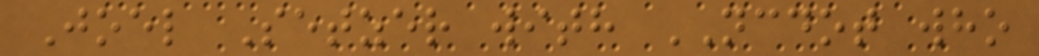Joel Setzer with NCDOT who
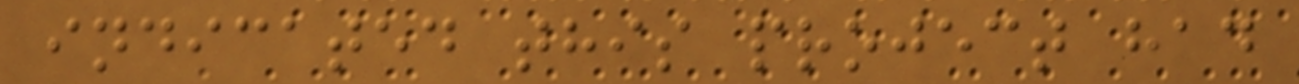indicated this project had
